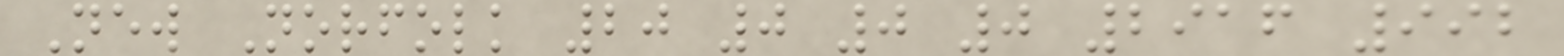New Norfolk 20 0 0 0 2916 992
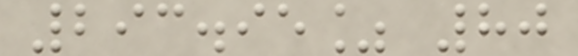293.95% 80
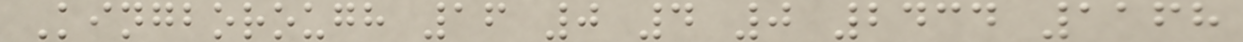Kingborough 16 0 4 0 2434 1168
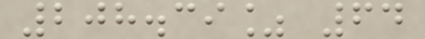208.39% 64
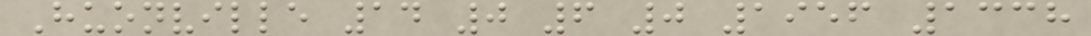Huonville 14 0 6 0 1956 1338
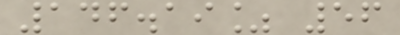146.19% 56
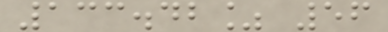133.42% 56
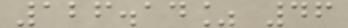126.14% 46
